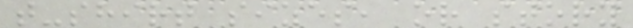t-shirt sizes, or story
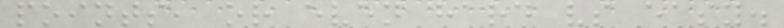points, or even hard vs easy.
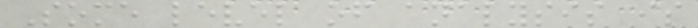Some level of analysis is
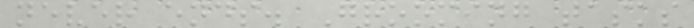never ends. Grooming tasks
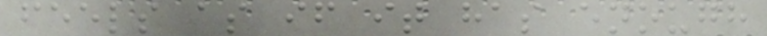feels as if it has enough
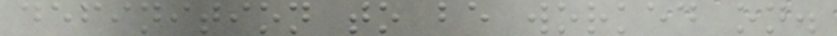definition to be worked on.
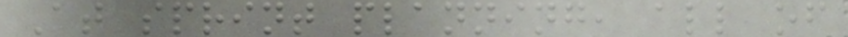At sprint planning, all of
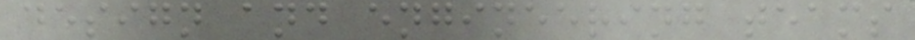design and engineering teams
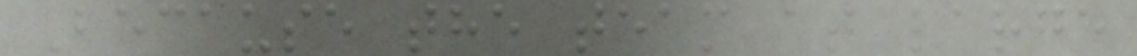Because the team at large
